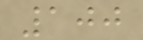100
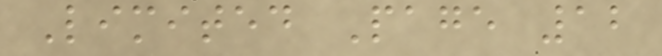Limited Page 12
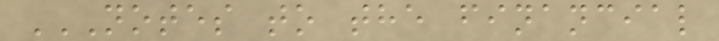NOTES TO THE FINANCIAL
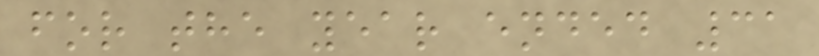for the year ended 31
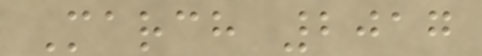March 2017
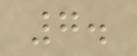7.
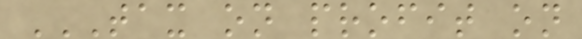TAX ON PROFIT ON
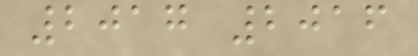2017 2016
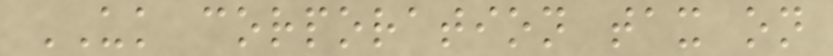UK corporation tax on
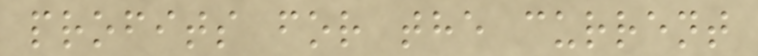profits for the current
